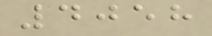4058
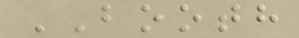BOOTH
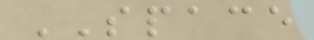SPACE
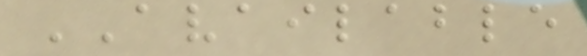AVAILABLE
